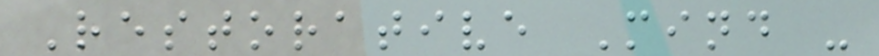Restorative Mind -
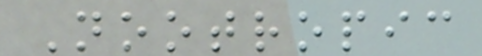Nootropic
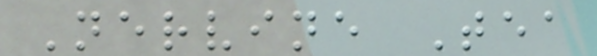Nervine Tea
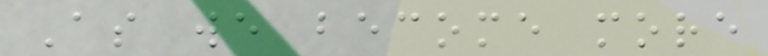As we become more
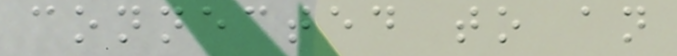connected to an
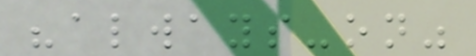"always-on"
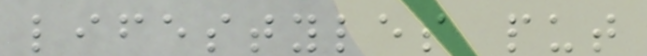lifestyles put
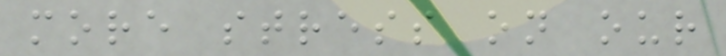more stress on our
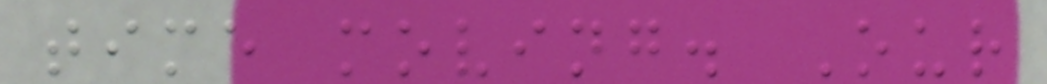time moving. Our
